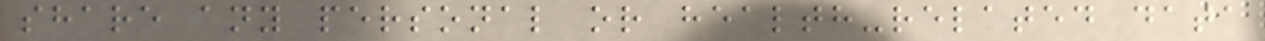share any personal or health-related data
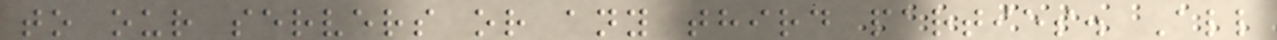to our servers or any third parties. All
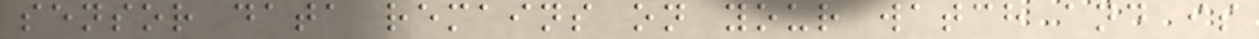sensor data remains on your watch and is
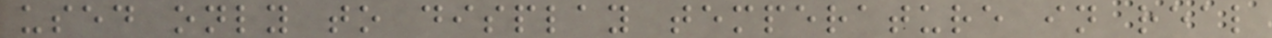used only to display temperature in real
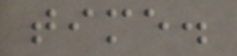time.
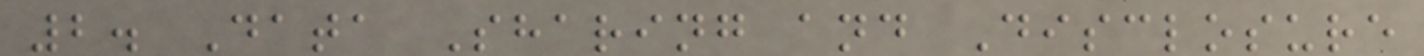2. Data Sharing and Disclosure
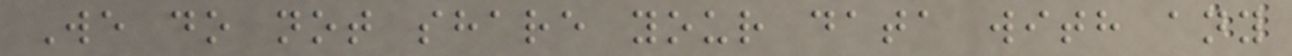We do not share your data with any
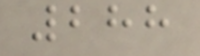288
